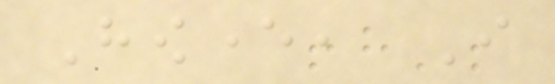However, I
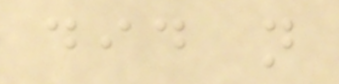did not
